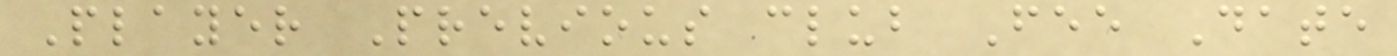Player Previous club Fee Date
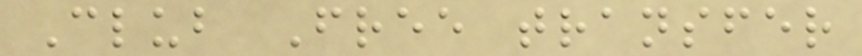Club Free transfer
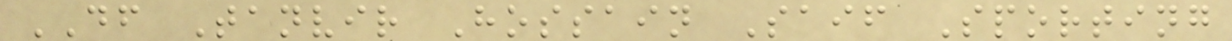DF Tanvir Hossain Saif Sporting
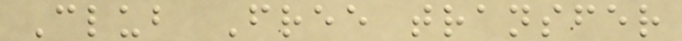Club Free transfer
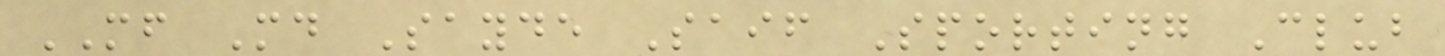MF Md Sayde Saif Sporting Club
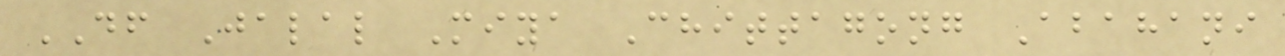DF Jalal Miya Chittagong Abahani
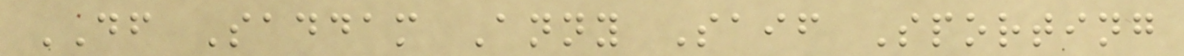DF Saddam Anny Saif Sporting
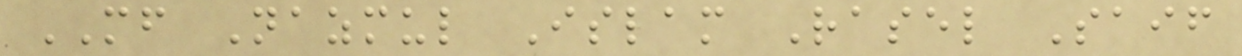MF Nazmul Islam Rasel Saif
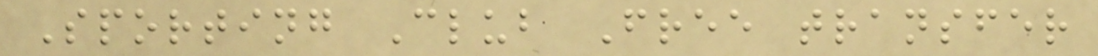Sporting Club Free transfer
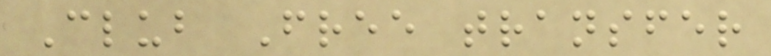Club Free transfer
